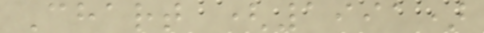Chart (1991)
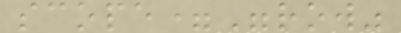scope="row"
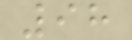98
